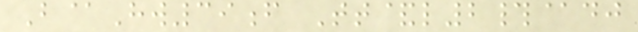B@Hw39f Tt&l2#@dj
